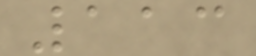113
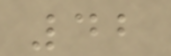42
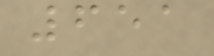651
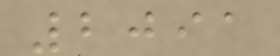2091
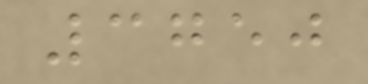3750
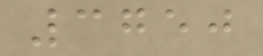3750
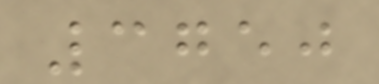3750
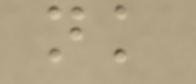nk
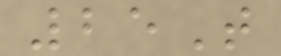25T
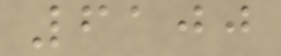6100
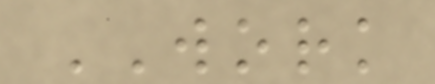WORK
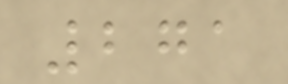271
